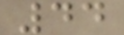44
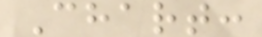Chart:
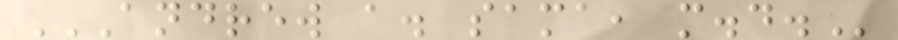ANDREW A. SAMA, M.D.
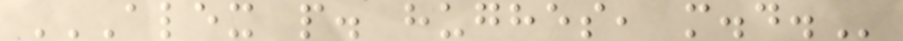ALEX P. HUGHES, M.D.
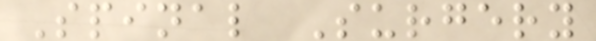Spinal Surgery
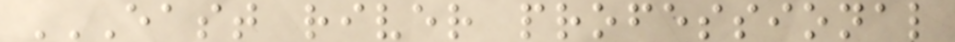EAST RIVER PROFESSIONAL
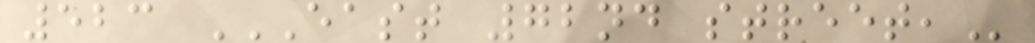523 EAST 72ND STREET,
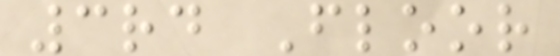3rd Floor
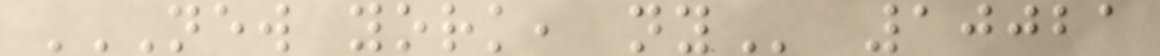NEW YORK, NY 10021
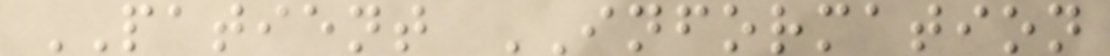PATIENT INFORMATION
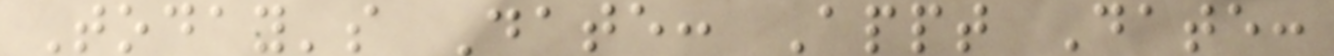Today's Date: Appt Date:
